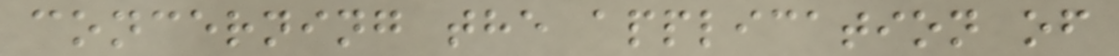concerning the application of
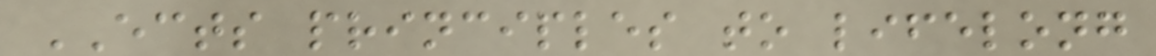ECTS principles to lifelong
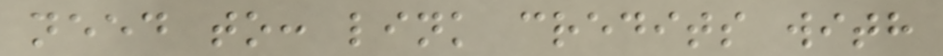need to: link credits with
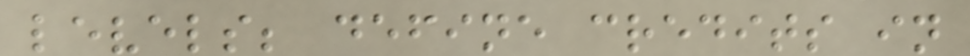levels; define credits in
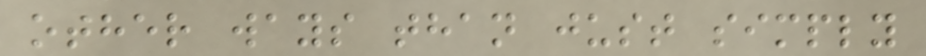other ways than just simply
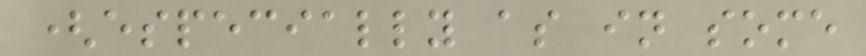(especially as in some
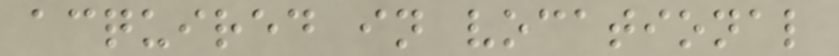acquired in vocational
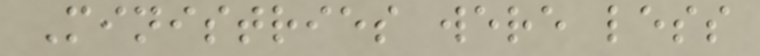Ministries were less
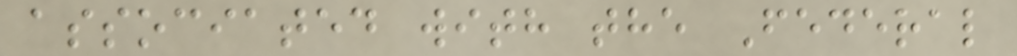associated with the Federal
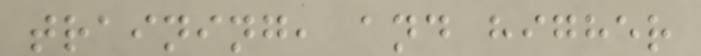training, and higher
